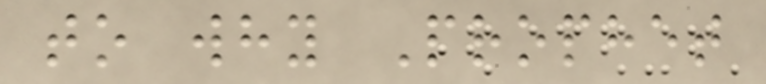to why Prophet
